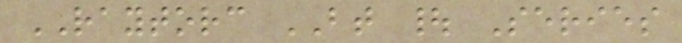RAYTORC BT | Series
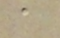a
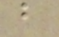b
